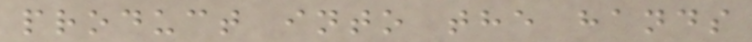product into the hands
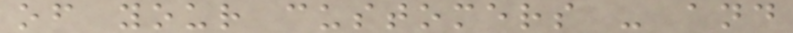of your customers - and
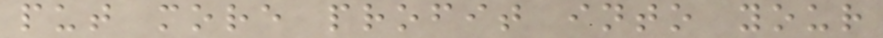put more profit into your
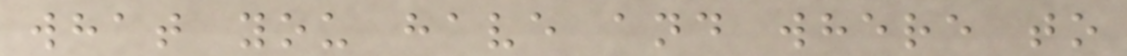what you have and where to
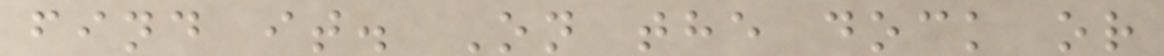find it. On the dock or
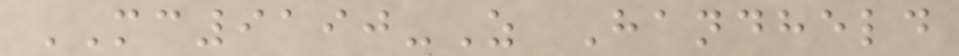MC9190-Z Handheld
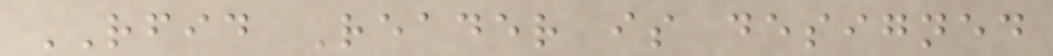RFID Reader is designed
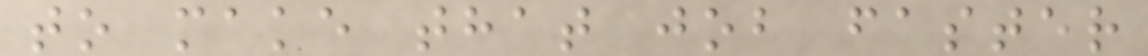to make that job faster
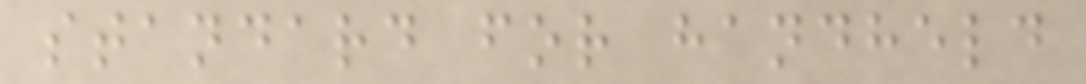standard for handheld
